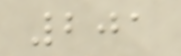201
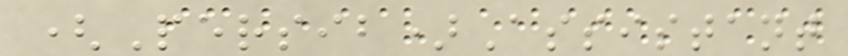(Persib)Assistant
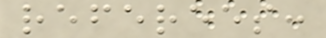referees:
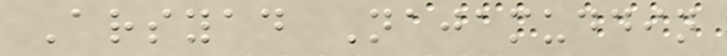Arsyad Najamuddin
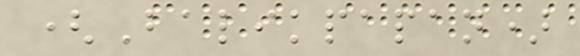(Balikpapan)
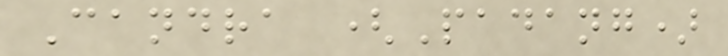Candra (Padang)
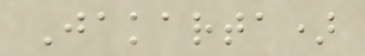Jakarta)
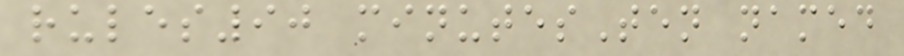rules90 minutesTen named
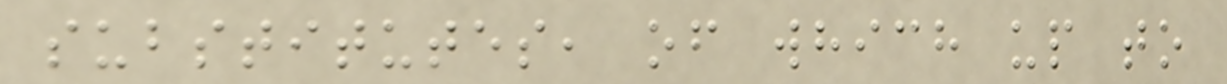substitutes, of which up to
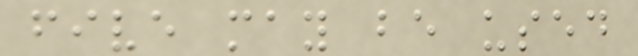five may be used
